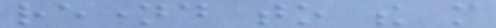renamed to the more
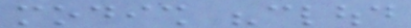modish "cloud
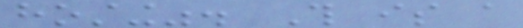hosting". This is a
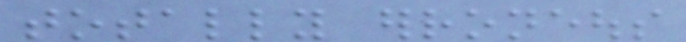totally erroneous
